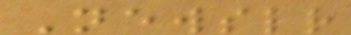Newsletter
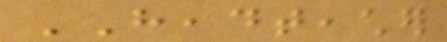HEADTEACHER
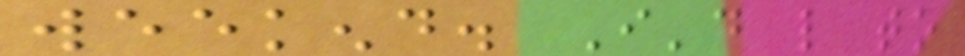weekend. I'd like to
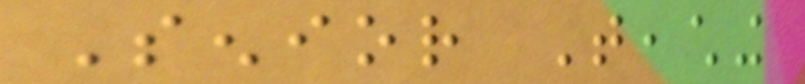Senior Teaching
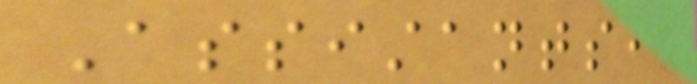Assistants,
